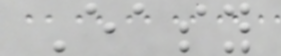Easy
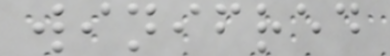winifred
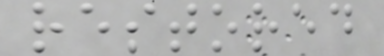restored
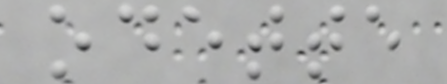odette
